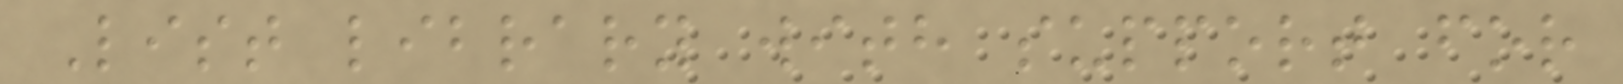List library with support for
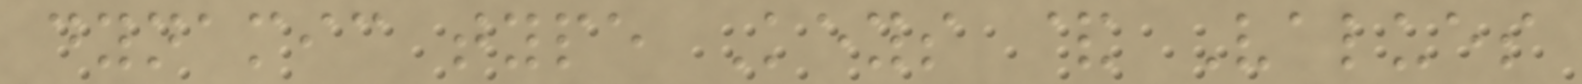dynamic type Keys & Values
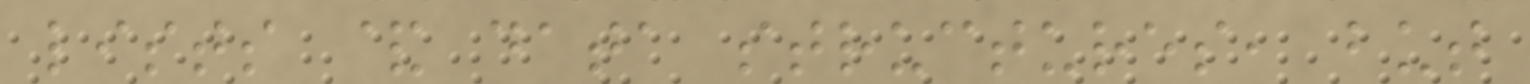lists & data structures, but
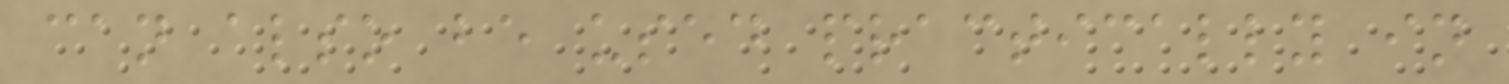can also be used practically in
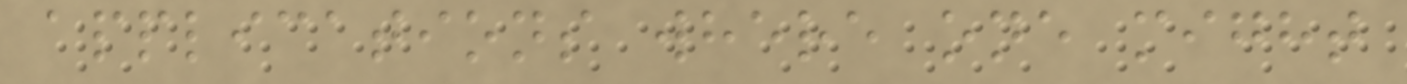applications where one might
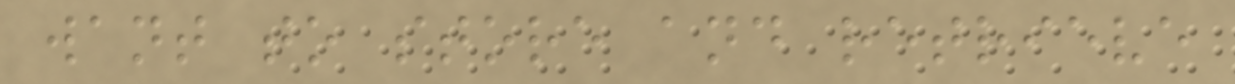want to store and retrieve
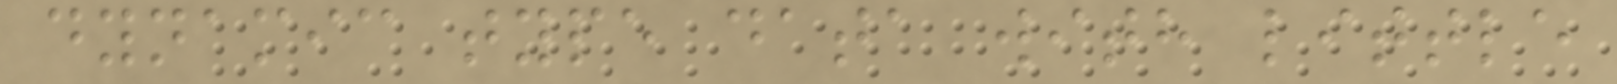dynamic type data with little
